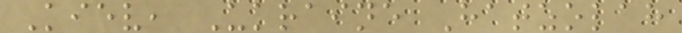Kiev, Ukraine Hatzolah
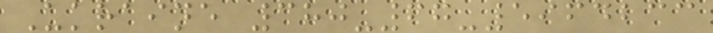Ukraine 380-67-5964233
